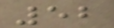52
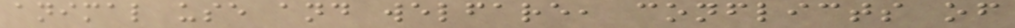animal use and welfare, conflicts of
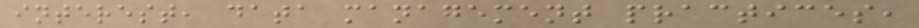interest, data management practices,
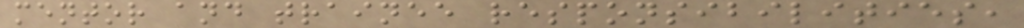mentor and trainee responsibilities,
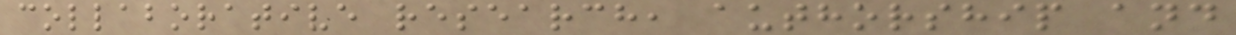collaborative research, authorship and
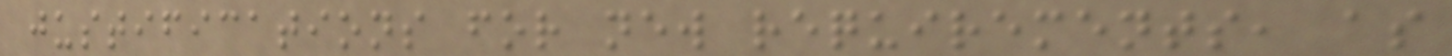justifications for new requirements, as
